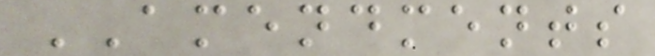AMENDMENTS
